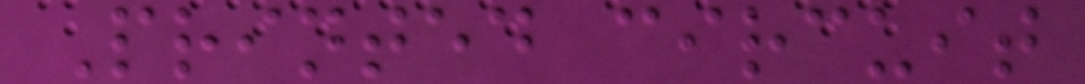Printed circuit
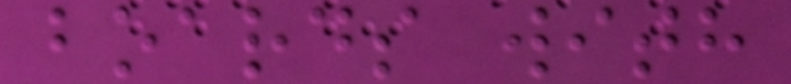boards with
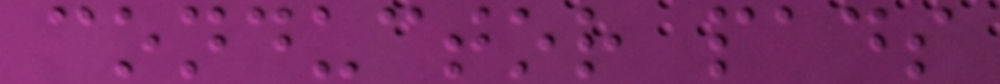conductor pads
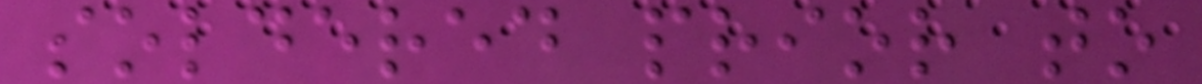soldered prior to
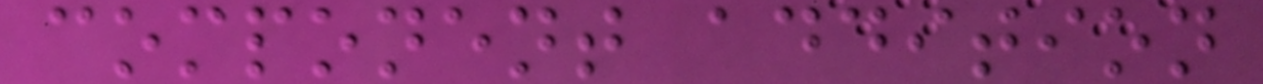component addition
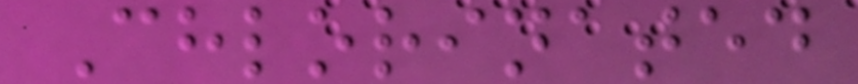Chlorinated
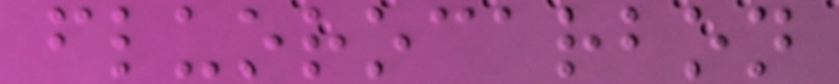fluorocarbon
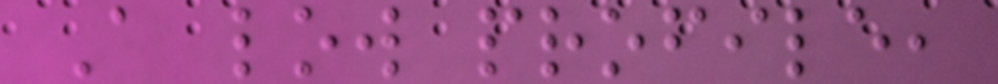A low profile,
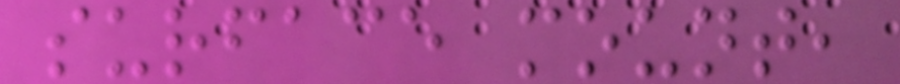surface mount,
